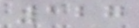127
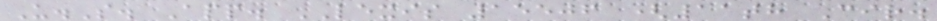U.S. App. LEXIS 15506 (11th Cir.
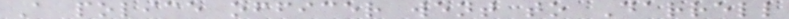A police officer went to Darrell
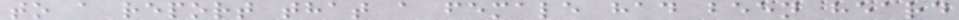to a report that a female had been heard
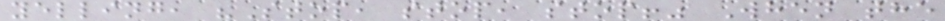yelling, "Stop, stop, stop!" When the
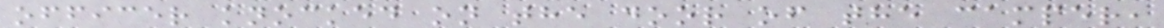officer knocked on the door of the camper,
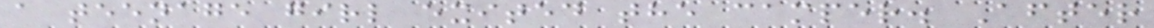a teenage girl exited the camper. After
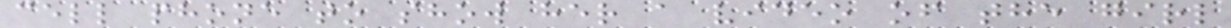cell phone to show her a video of the girl
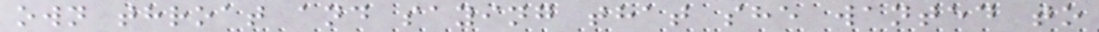own throat and saying that she wanted to
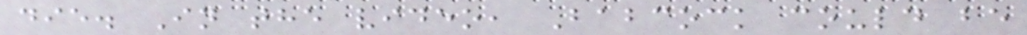die. In the video, Babcock could be
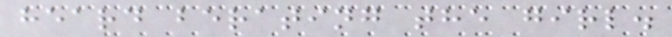heard berating the girl.
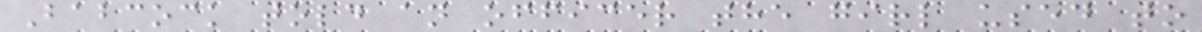Babcock told an officer the girl used to
